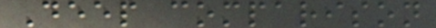Deep comparison
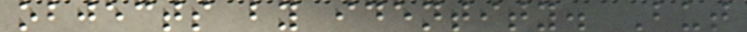objects by identity. But
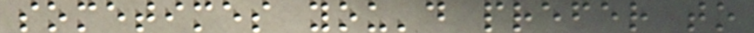sometimes you'd prefer to
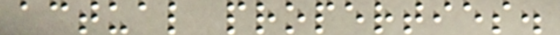actual properties.
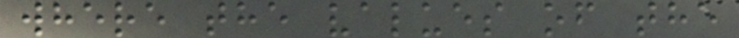where the values of the
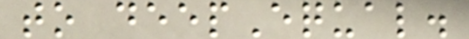to deepEqual.
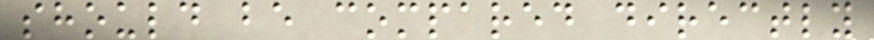should be compared directly
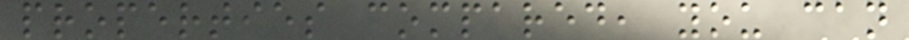properties compared, you can
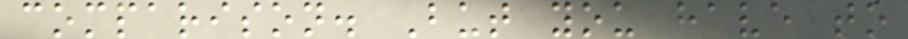comparison. But you have to
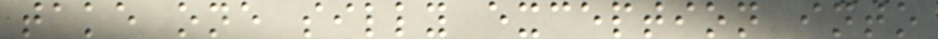take one silly exception into
